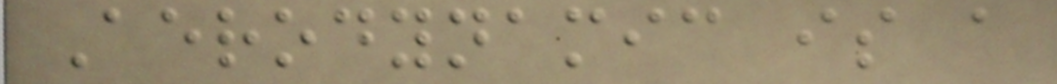Aerodynamic is a
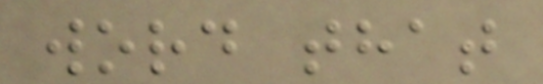word that
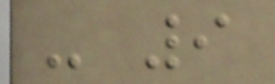- 9
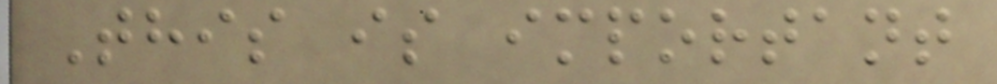This is important
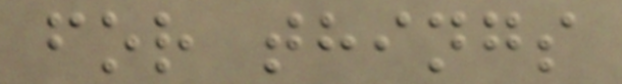for things
